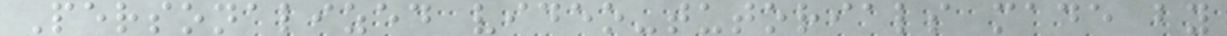Personalized video-tutorials made by
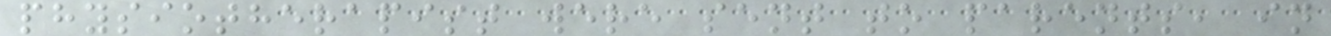physiotherapist were sent to parents, in
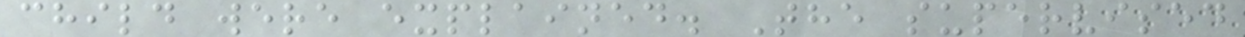child were explained. The supervised
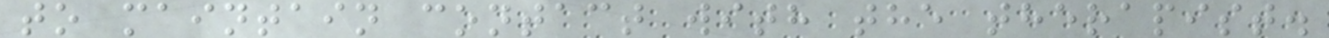to maintain contact with the therapist.
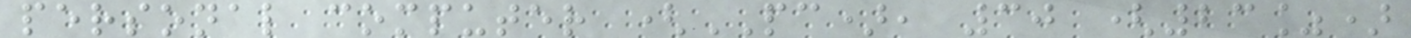personal computer (PC), 30 (23%)
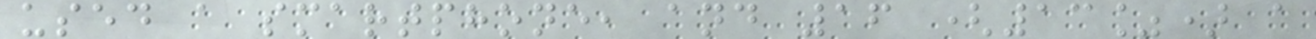used a smartphone, and 16 (13%) a
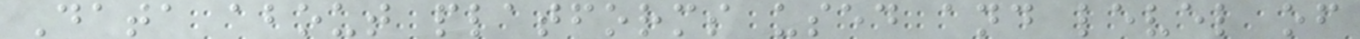Data about platforms used and level of
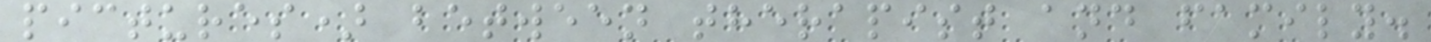pictures) between therapist and family.
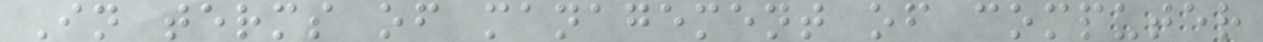In terms of management of computer
